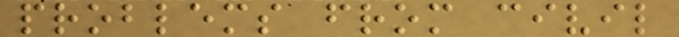problems from civil
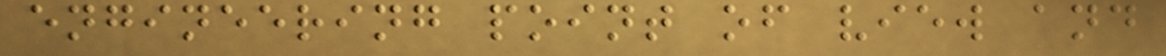engineering point of view and
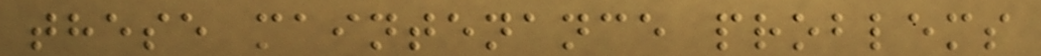these maintenance problems
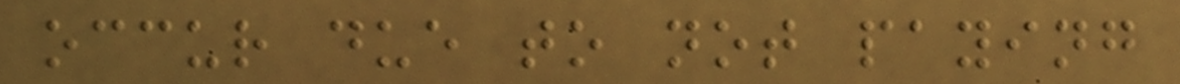occur due to not paying
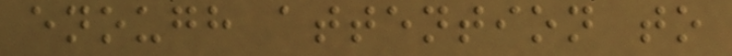enough attention to
